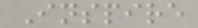Inspire
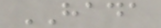HADA
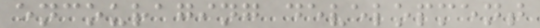encouraging development
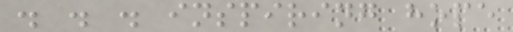. . . inspiring hope
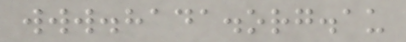www.hada.org.au
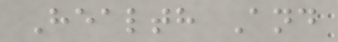Health And
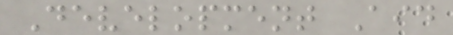Development Aid
